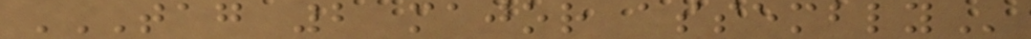TAG 2 MAJOR ASSEMBLY
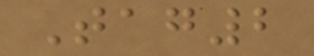Tag2
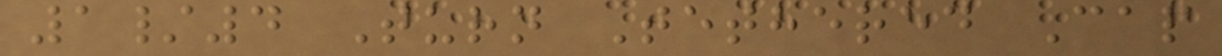1/4 Turn Tethered Cap
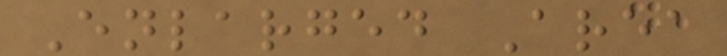Enlarged Area
